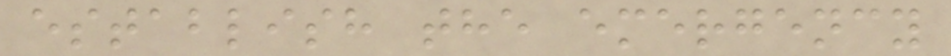establish the emergency
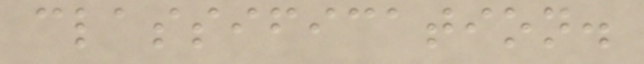classification.
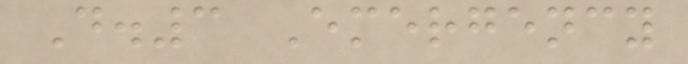D.3 Emergency
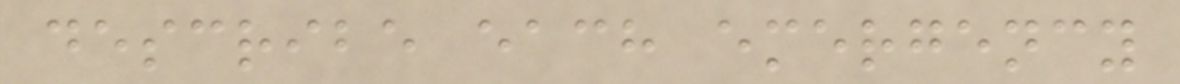describe each emergency
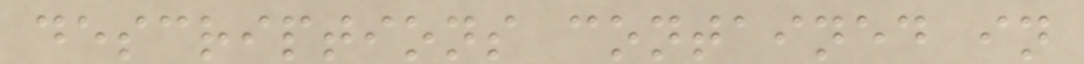descriptions contained in
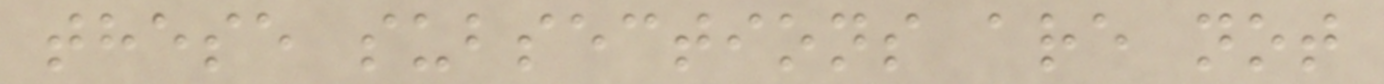these subsections are not
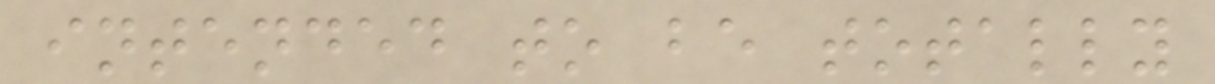intended to be totally
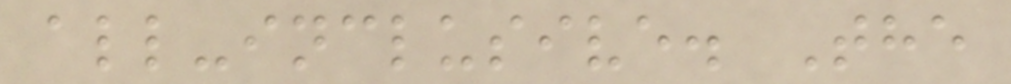all-inclusive. The
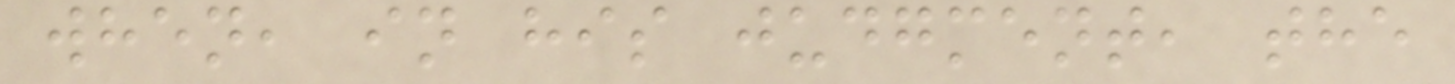when, in his judgment, the
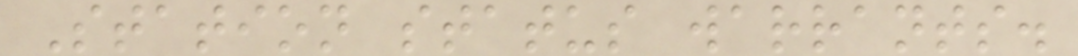Station status warrants.
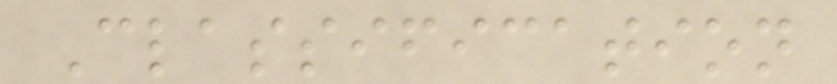Classification
